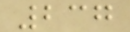237
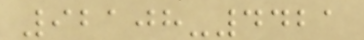92108-4421
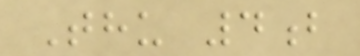Thu 4b
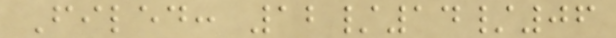Filed: 12/14/06
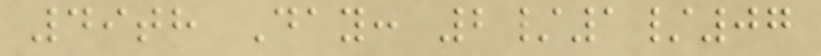49th Day: 2/1/07
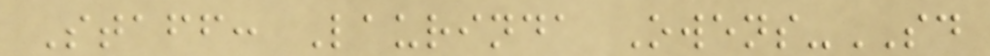Staff: Laurinda Owens-SD
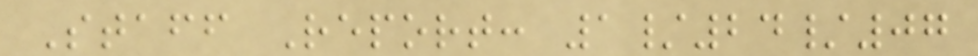Staff Report: 1/24/07
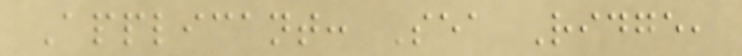Applicant: Sea Ridge,
